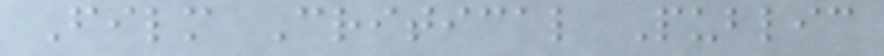Film Critical Public
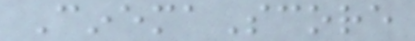CinemaScore
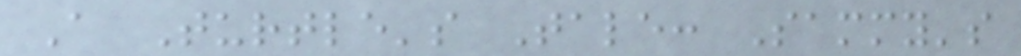A Turtle's Tale: Sammy's
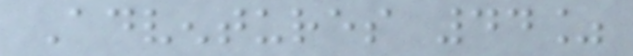Adventures 44%
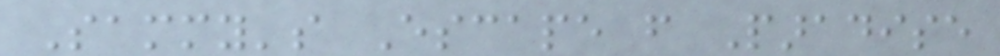Sammy's Escape from Paradise
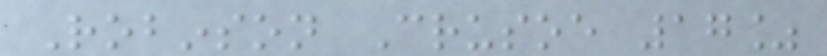Robinson Crusoe 17%
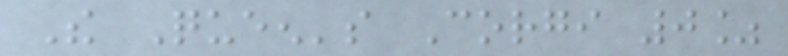The Queen's Corgi 0%
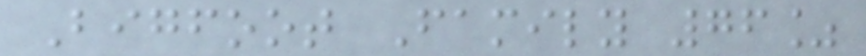Bigfoot Family 76%
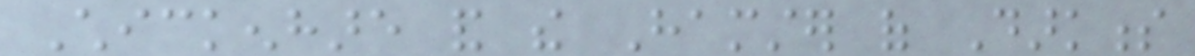Chickenhare and the Hamster of Darkness
